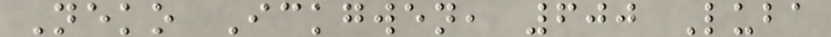Neko Ickgwen, 600 Luba
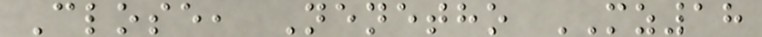Close, Nenetho MZ18
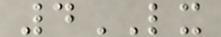4LX
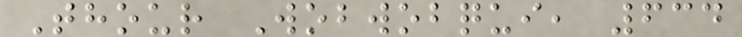Thour Wobwobqui, 634
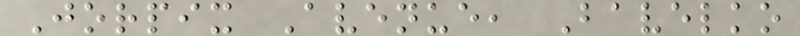Jorpix Avenue, Bavelko
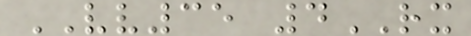VV35 4RX
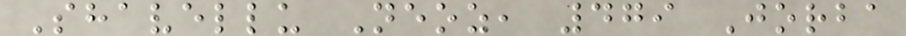Shavellu Neoz, 479 Jorba
